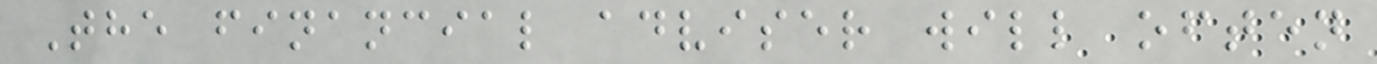The financial adviser will often
